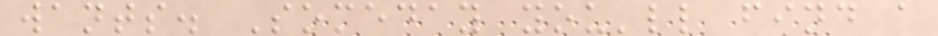wants. Someday you'll find a
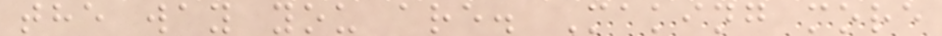the way you are. Making more
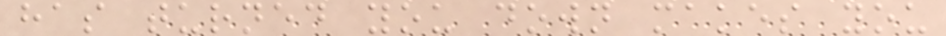has turned you down makes you
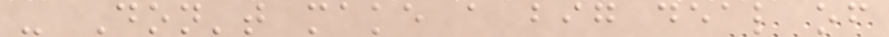- Don't make a big deal of
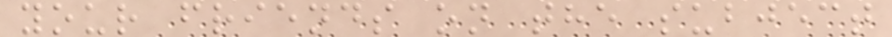your friends on the subject
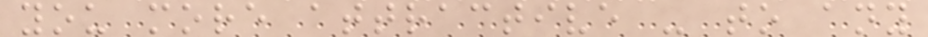you more attractive - to any
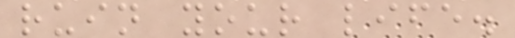ruin your life.
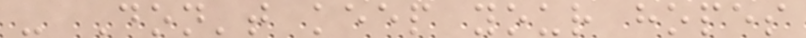- Don't keep your hopes
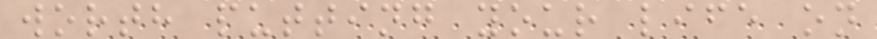worth putting your life on
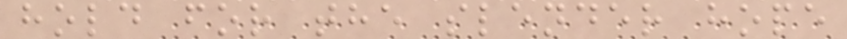hold for the slender hope
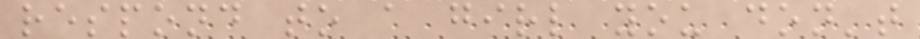respond to a girl you don't
